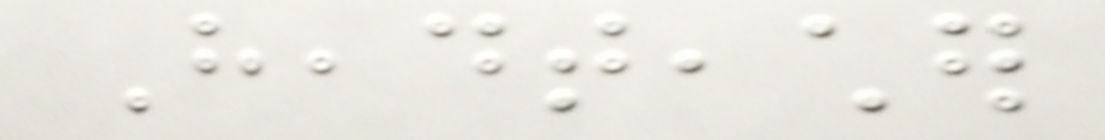Headteacher
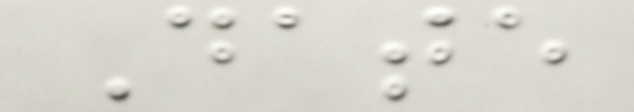Date
